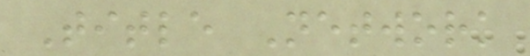Title Network
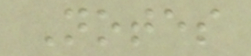Notes
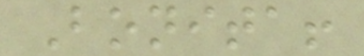Bonita!
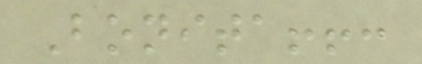Bonita!!:
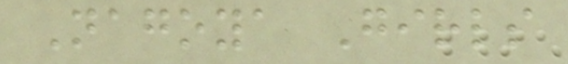Nagoya Girls
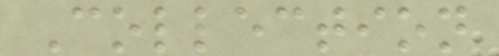Collection
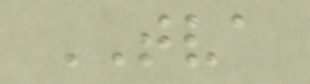TVA
